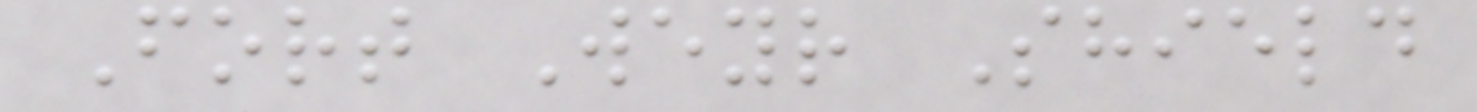Fort Weyr Shield
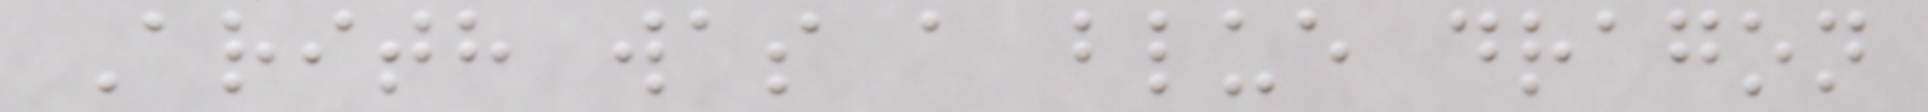Arith was a blue dragon
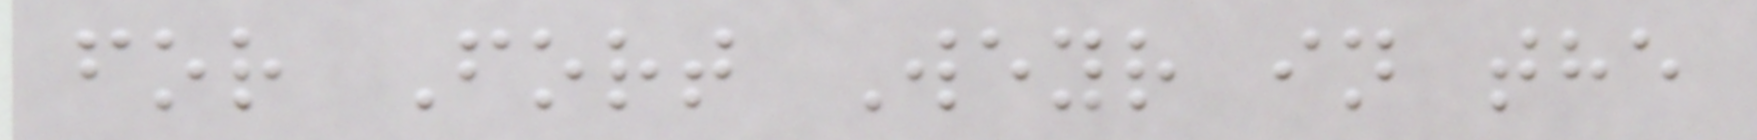for Fort Weyr in the
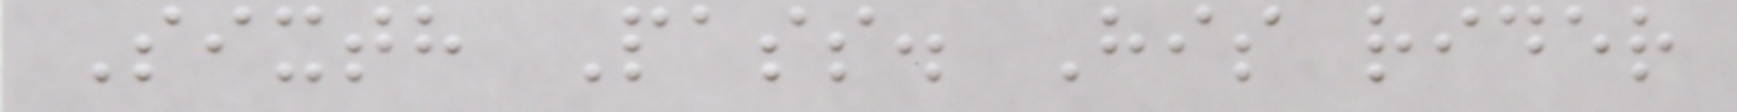Sixth Pass. His rider
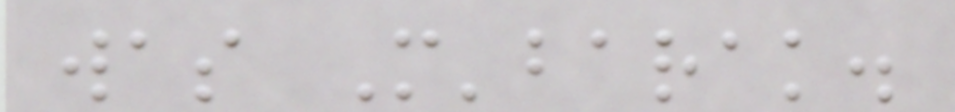was M'barak.
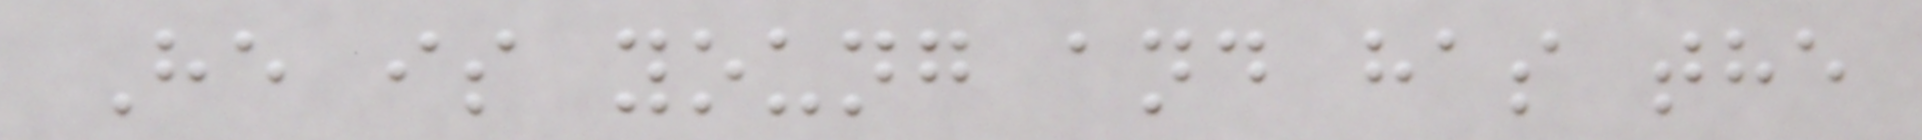He is young and has the
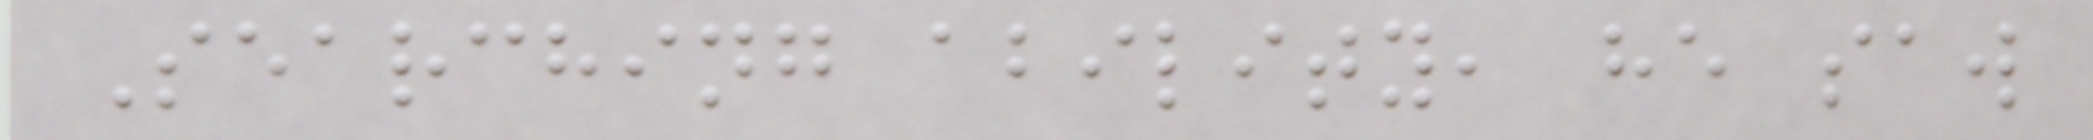Searching ability, he saw
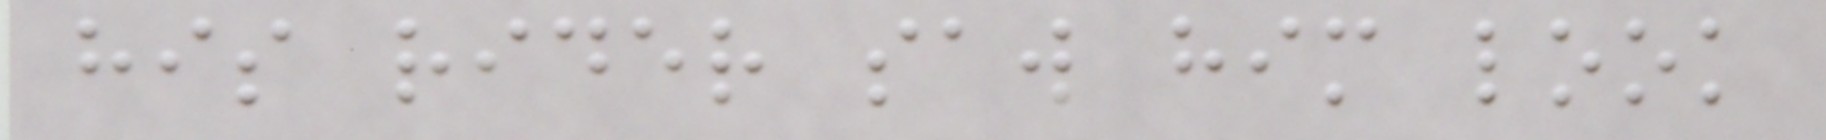his rider saw him look
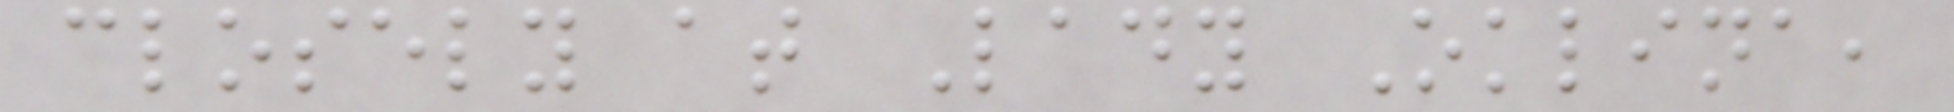closely at Lady Oklina,
